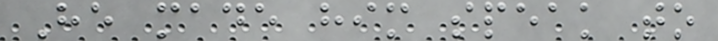He made him speak to
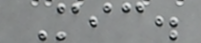Mic.
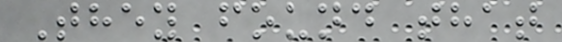They found that
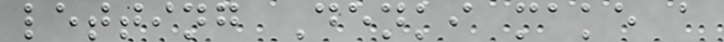letting Denki make a
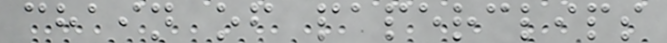chain of paperclips
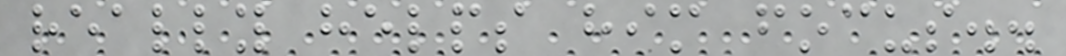really helps him focus..
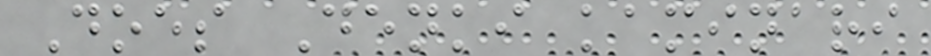Does Denki kaminari
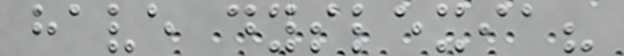have dyslexia?
